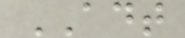ADT
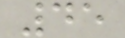45
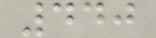440
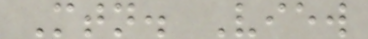Mtn. View
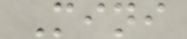Mini
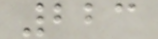223
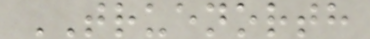TRUENORTH
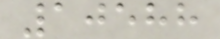10588
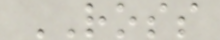ROSS
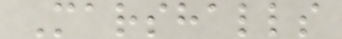Marshalls
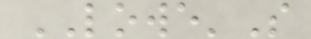LOWE'S
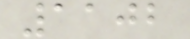1102
